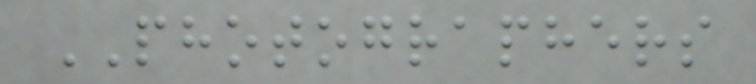PHOTOGRAPHERS
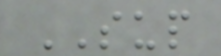SUP
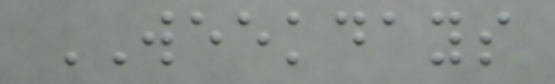WEEKDAYS
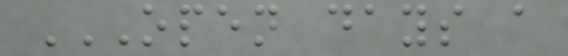OPEN DAYS A
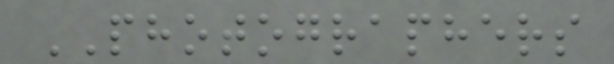PHOTOGRAPHERS
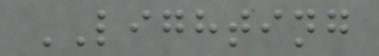LIGHTING
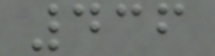436
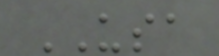USA
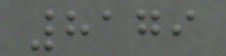8179
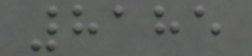8185
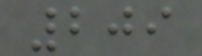209
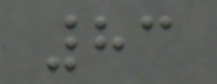83
